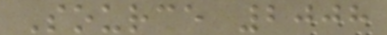Source 2008
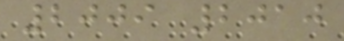2009 2010
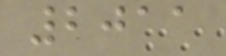2011
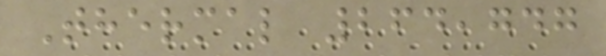Thermal 264,747
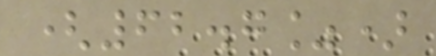(62.7%)
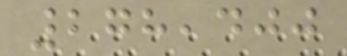278,400
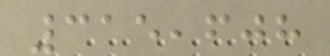315,608
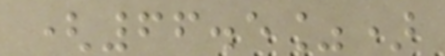(66.5%)
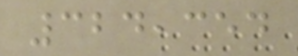324,354
